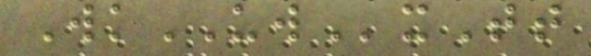WkUWxTt
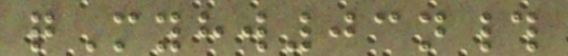qMyhw03n#
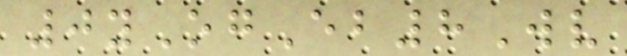0yOgEb8Wv
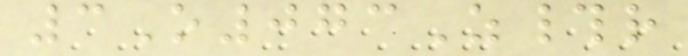3O073Z#r
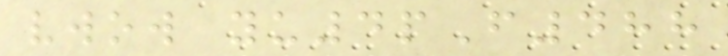vwow yu4pF488
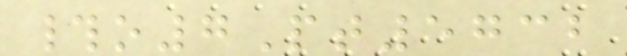#o7Pt5732
